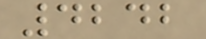4242
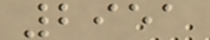2951
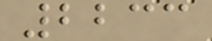2233
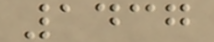1437
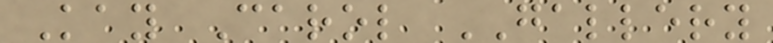Kay Carol GALLERY
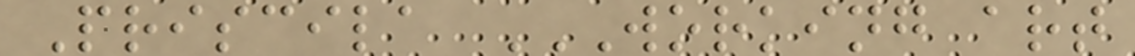Priscila WORKING ART
